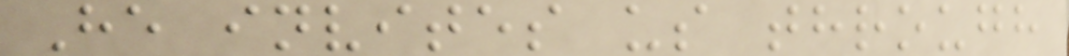He invites us through
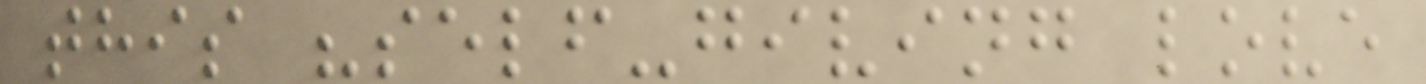this "self-giving love
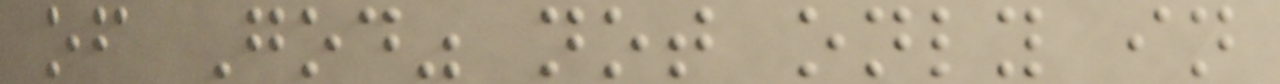of God" not only in
